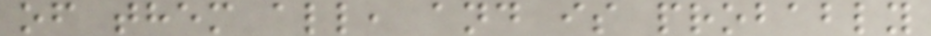of them all, and is probably
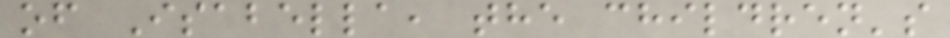of Isabella, the children's
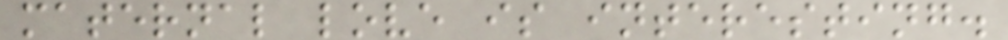maternal love is interesting.
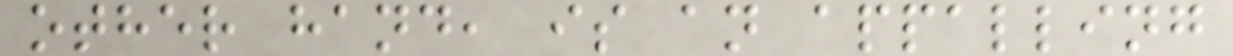other hand, is an appalling
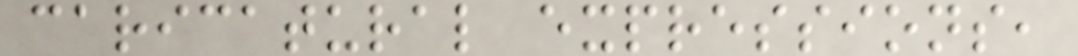caricatural expressions,
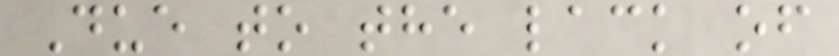Due to the lack of
